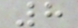8
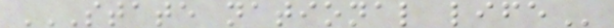STATE NATIONAL LIFE
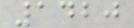1420
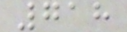718
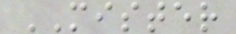MISTER
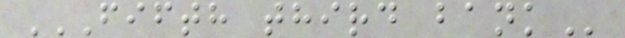FIFTH THIRD BANK
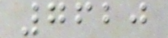7620
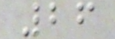26
